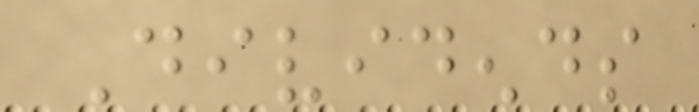Dividends
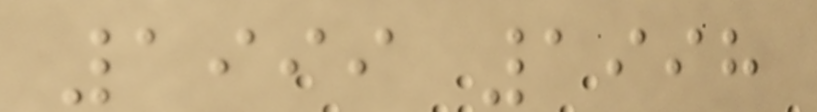1999 1998
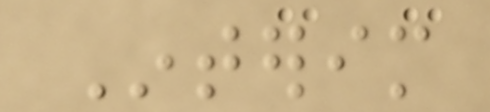Interim
